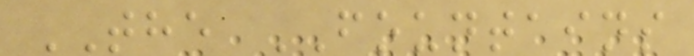THE FOUNTAINS
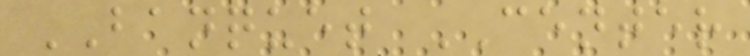BANQUET CENTER
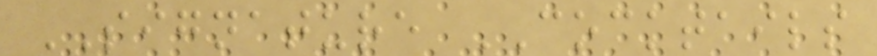SIGNATURE COCKTAILS
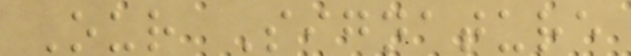Our Signature
